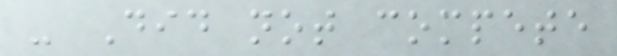- Did not compete
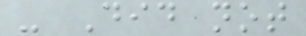- Did not
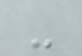-
